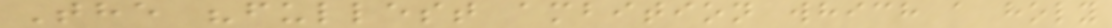The "fullest ambition which a holy
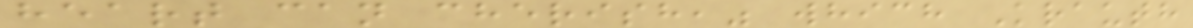heart can cherish," which Krauth
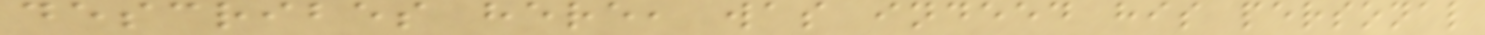describes here, was indeed his personal
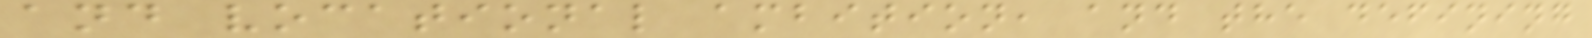and vocational ambition, and the defining
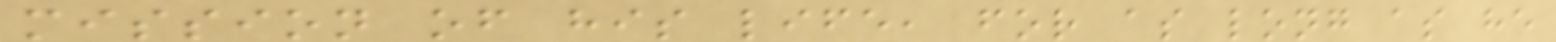mission of his life, for as long as he
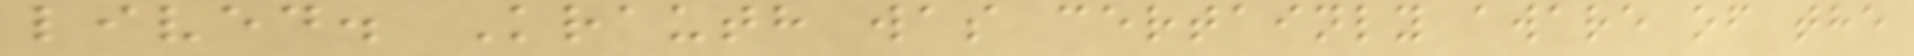lived. Krauth was certainly aware of the
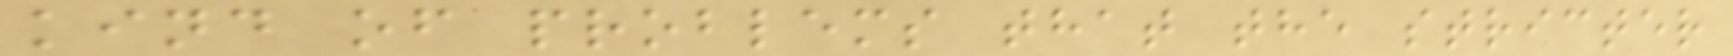kind of problems that the stricter
